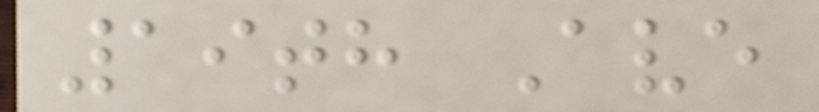19th Ave
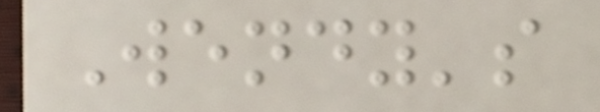Wendy's
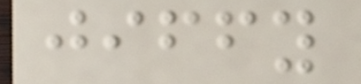jiffy
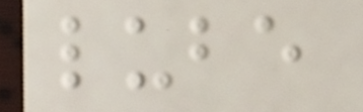lube
